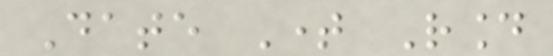Date Time Round
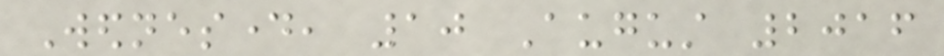Wednesday, 10 August 2016
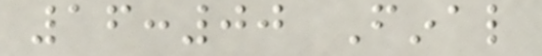16:00 Final
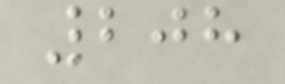208
